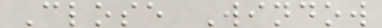Close Window
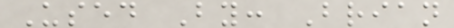Used By: Brian
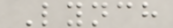Lynch
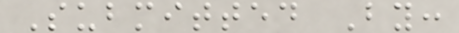Submitted By:
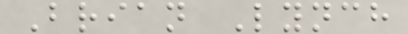Brian Lynch
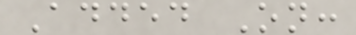Added On:
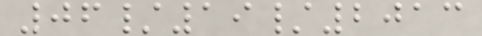06/19/2013
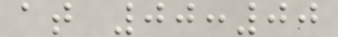at 00:00
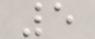5
